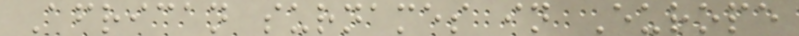African surnames in Europe
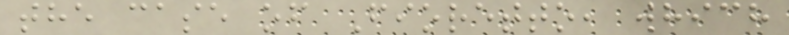the case of Fioretto, which
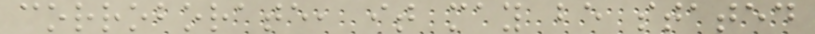corroborate, it may be stated
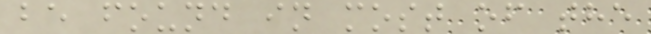be found in most of the
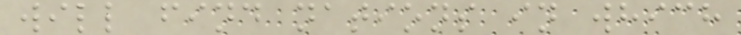will find nations in which
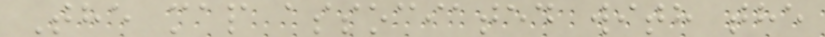The map associated with the
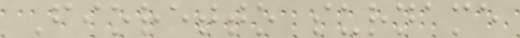Fioretto surname
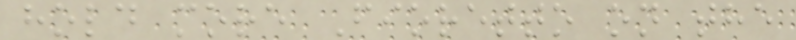hold more Fioretto on the
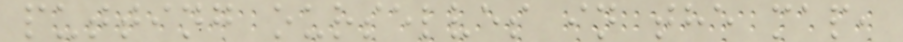putting ourselves in the map,
